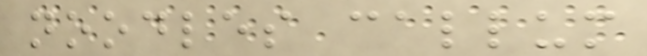noodles callum
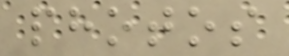photos
